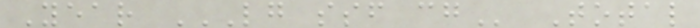Year LG SSF CG Total
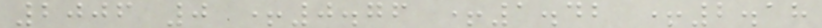2006 0 +0.76 +1.42 +2.18
